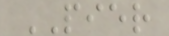PIER
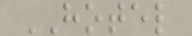HOTEL
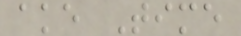ake Time
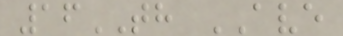16TH AVE
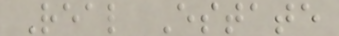Real Estate
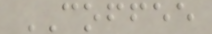COFFEE
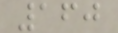160
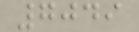7049
